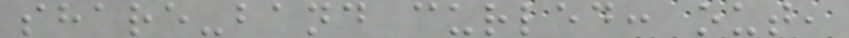share-band curled: out,
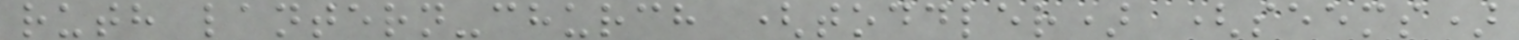ruth lantern-church (toddler) (seems)
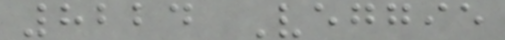8224 Veggie
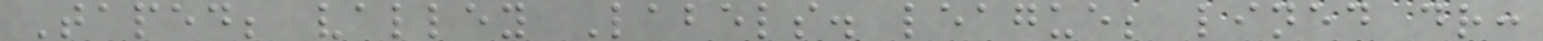Taped; valley Labels. league; lined dr:
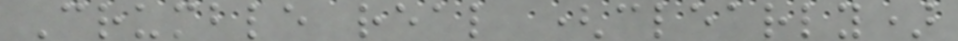Crumble real (clearly)
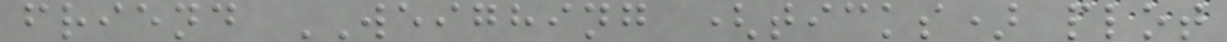friend WEIGHING (ticks) plot
